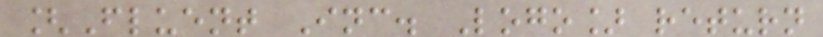[Fluent Inc. Logo] return
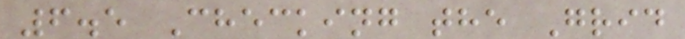6.5 Checking the Grid
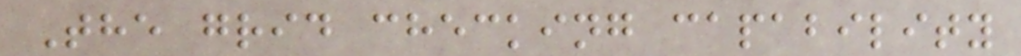The grid checking capability
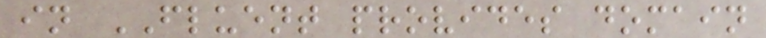in FLUENT provides domain
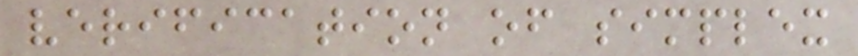verification of simplex
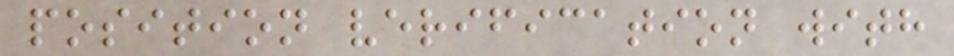position verification with
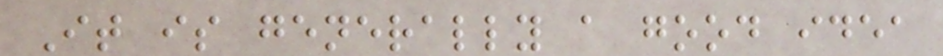It is generally a good idea
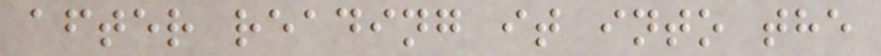after reading it into the
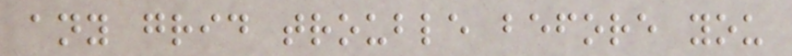any grid trouble before you
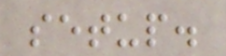setup.
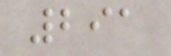291
